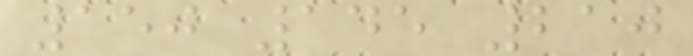150 145 210
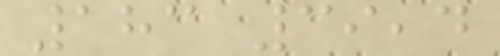183 39,4
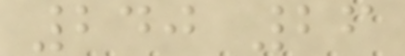240 26
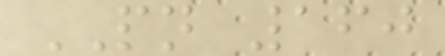PN 160
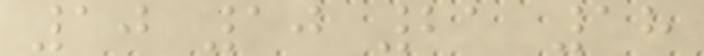10 10 21 18
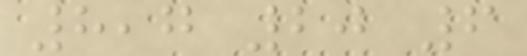8,7 20 6
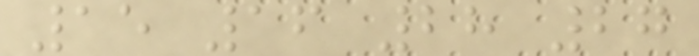15 16 28 27
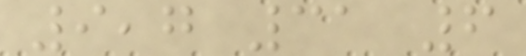9,7 31 6
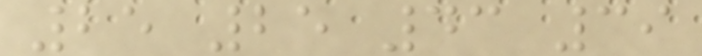25 25 43 39
